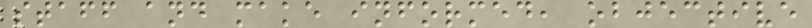staff and make informed, objective
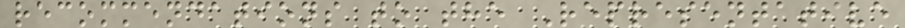recommendations to the Representative
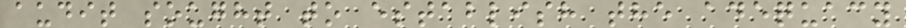audit sought to establish the adequacy
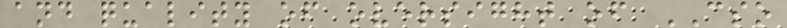and quality of oversight of CSO
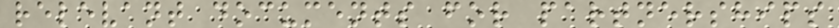relevant documents for partnerships
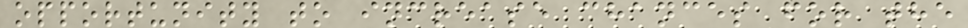opportunity to increase chances for the
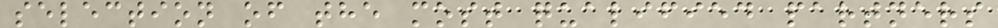selection of the most qualified partners
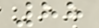88
